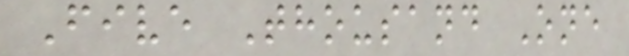Five Thousand One
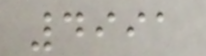4991
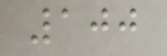100
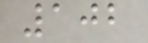102
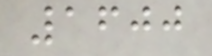1600
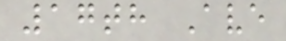17th Ave
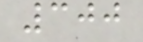300
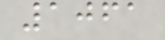1061
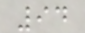94
